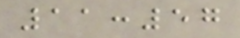11:57
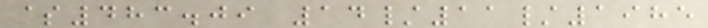$483.09 14/11/1985
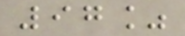97%
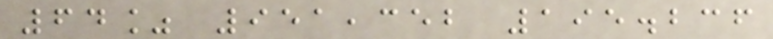64% 951,352 195.236
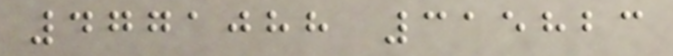4771088 315823
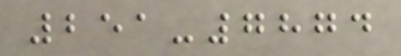251-7874
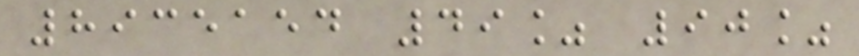8935154 49% 90%
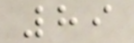89
